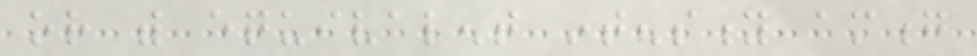or with equivalent intensity among
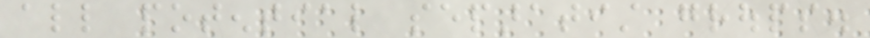all potential separatist groups.
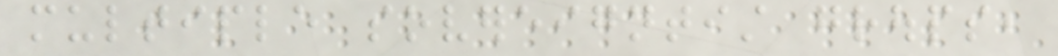multiple sovereigntist groups,
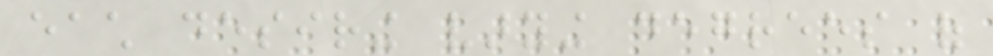each desiring varying degrees of
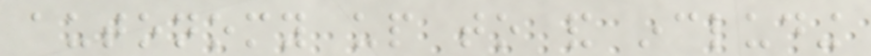autonomy up to and including
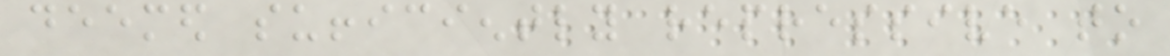deemed sufficiently repressive to
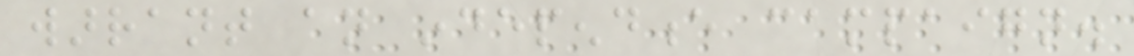warrant an independence campaign.
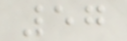57
